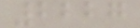2227
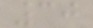30
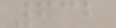632
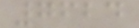7624
